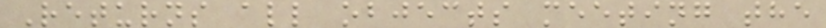Returns all objects meeting the
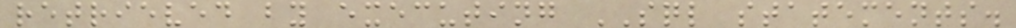retrieved by executing SQL statements.
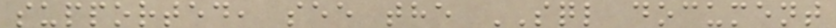supported, see the SQL document
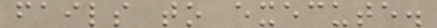fails to execute.
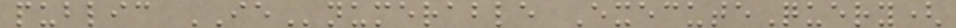public IEnumerable ExecuteQuery(
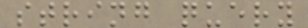string query
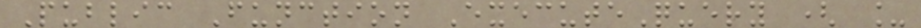Public Function ExecuteQuery ( _
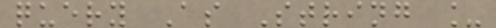query As String _
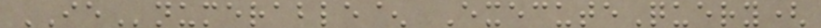IEnumerable^ ExecuteQuery(
